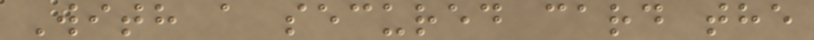With a secured card the
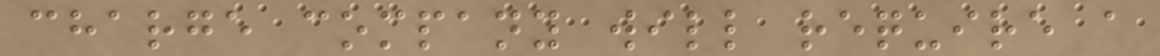charge company will require a
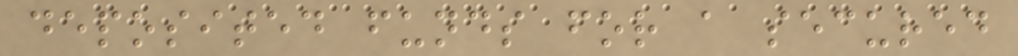deposited funds for a secured
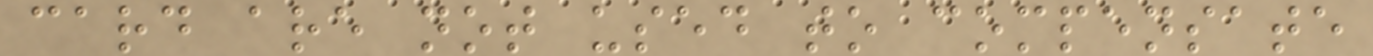card are not used to compensate
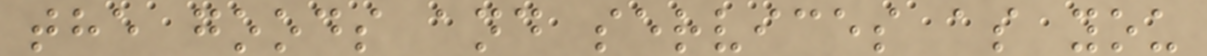the goods and services as you
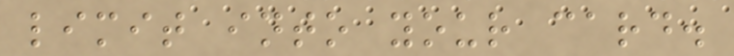limit into your card.
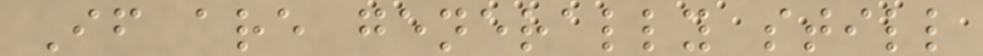If are generally still
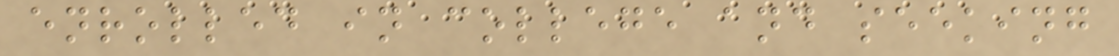enrolled in college and seeking
